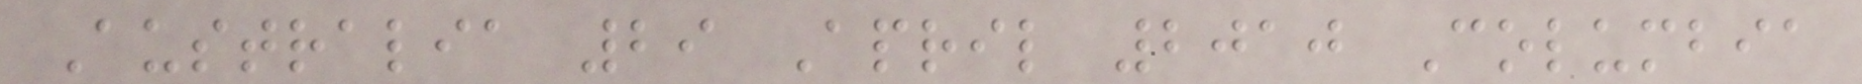Australia 29 April 2010 Columbia
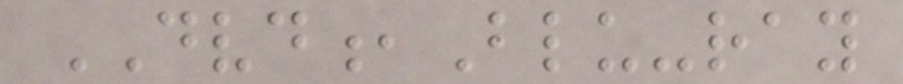DVD,Blu-ray
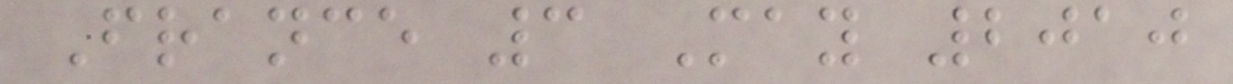France 3 May 2010
